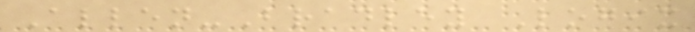Allen-Bradley Logix
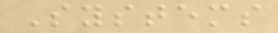Systems
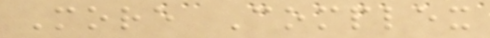More Complex
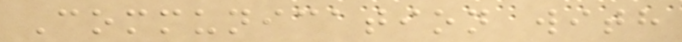Communication with
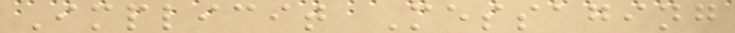Implicit Messaging
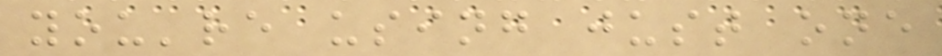you're using just one
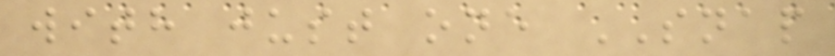with just one SNAP
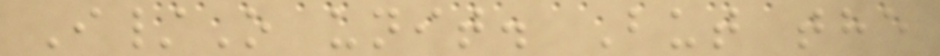I/O unit. But the
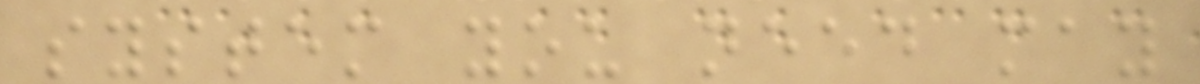system you need may
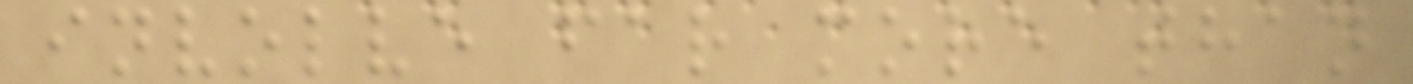involve far more than
